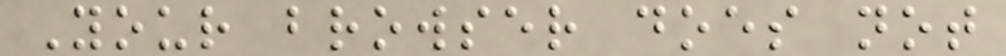Your browser does not
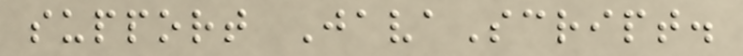support JavaScript.
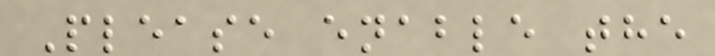Please enable the
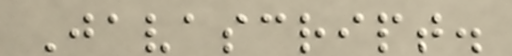Javascript.
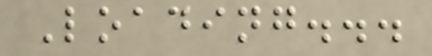Loading...
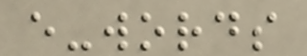e-words
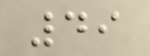49
